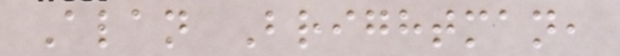Alan Brightman,
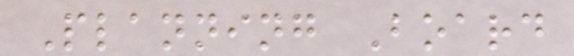Planning Board
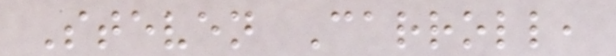Steven Carroll,
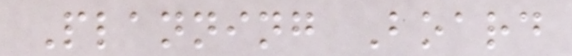Planning Board
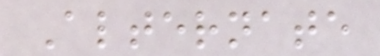Alternate
